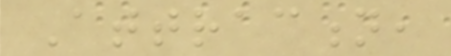Attraction,
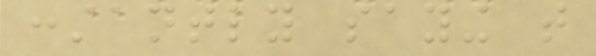constantly saying that
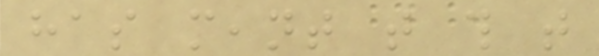has meant that this that
